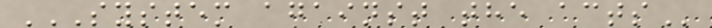SYSTEM AGAINST THE ACTS
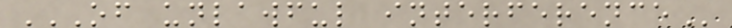OF UNLAWFUL INTERFERENCE
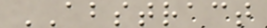ABSTRACT
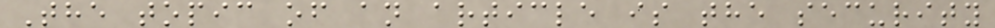The topic of an article is the security
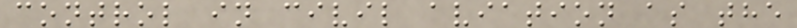control in civil aviation as the
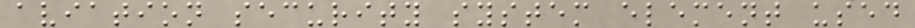aviation security system element used
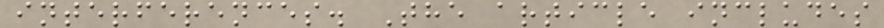interferences. The article includes
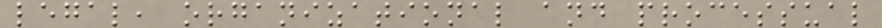legal, organizational and processual
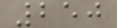250
